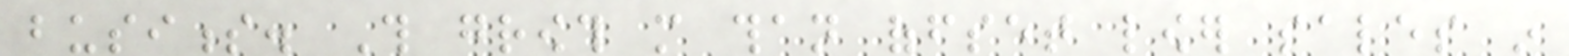business. This growth more than offset lower sales in
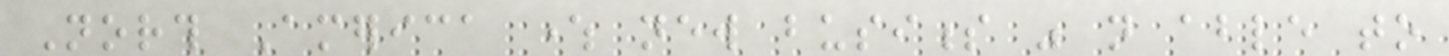North America where new business was not able to
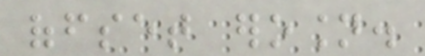offset erosion.
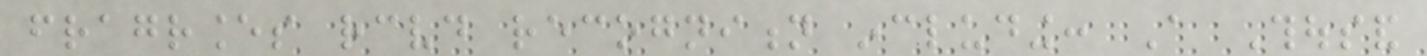fragrances received recognition including: A Thousand
